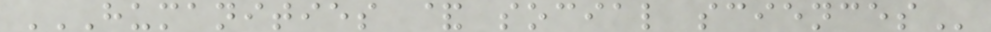HUMANITIES & SOCIAL SCIENCES
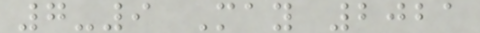7-9 May 2021
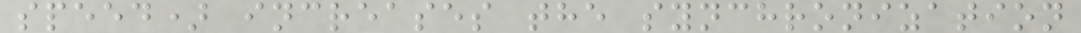speed) increases the synchronization
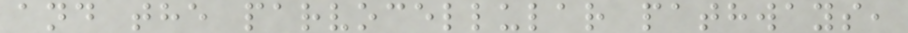and the parvocellular pathways,
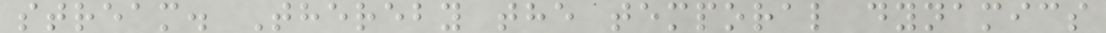stream. Thereby the temporal dynamics
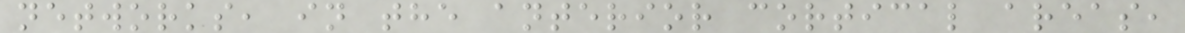networks, in the anterior cortical areas,
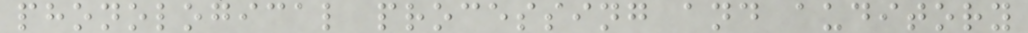phonological processing and auditory
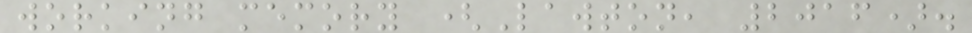working memory (Lawton, 2016).
